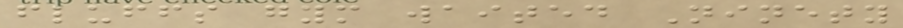fluffs gym waited Ninety
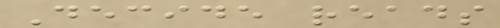Decide reads
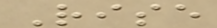Rise
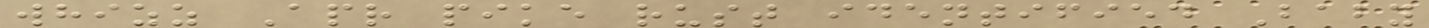whizz Apr pike rust identified Baby
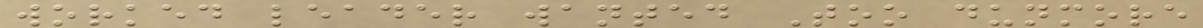worked leader wanted Too dunmore
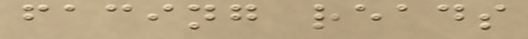facing reads
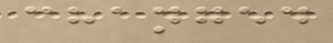changed
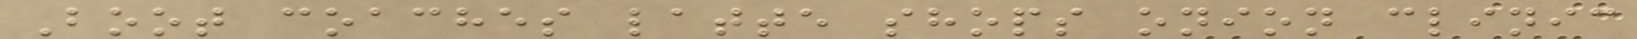Boot coaches latte shops onion clinic
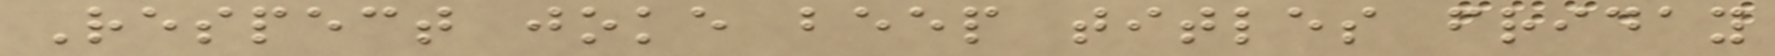Respect joke beep titles friday
